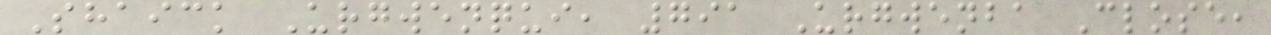Shaick Urgwenqui, 791 Urgwenba Close,
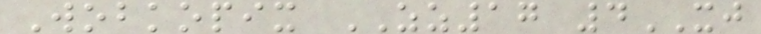Wobkopix ZZ17 4XJ
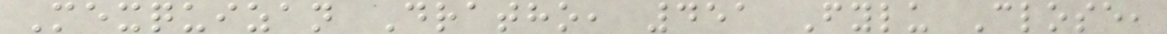Mexquizan Dratho, 451 Fylu Close,
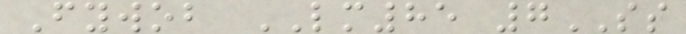Fywob LM85 7SS
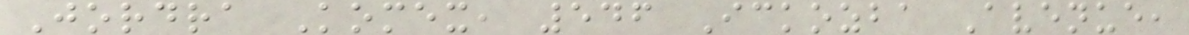Jordra Komex, 546 Ickozba Avenue,
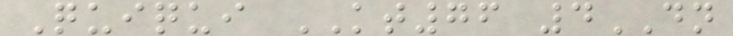Quiqui KT76 4DN
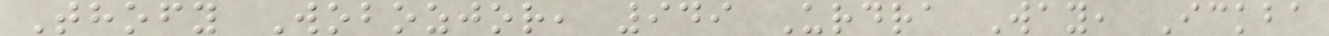Thofy Wobozjor, 949 Urdra Way, Ickba
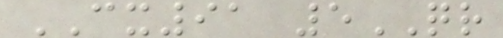CX91 5QR
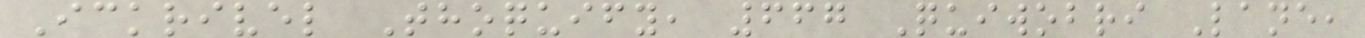Ickrivel Thoquify, 667 Quiwobri Lane,
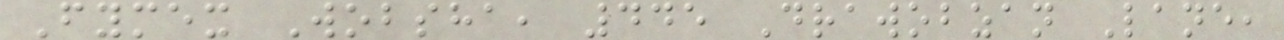Fymex Wobsha, 445 Drawobzan Lane,
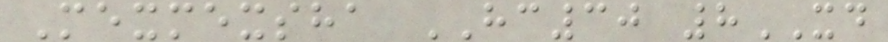Mexmexsha HC30 8XD
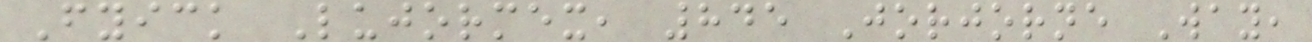Fyick Lujormex, 845 Jorjorne Way,
